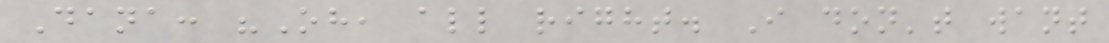Dana: "Oh, all right. I don't want
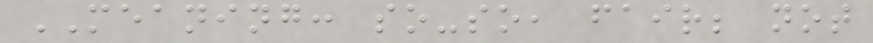MEANING: so-so, fair; not
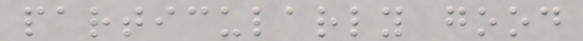particularly good
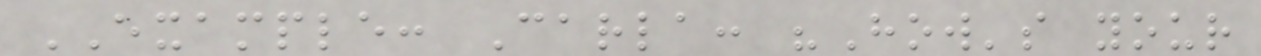EXAMPLE: Carla: "How's your
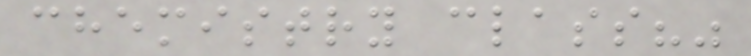chemistry class?"
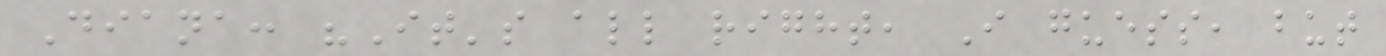Diana: "It's all right, I guess, but
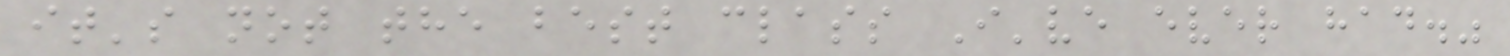it's not the best class I've ever had."
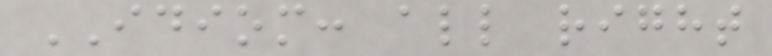IDIOM: all right
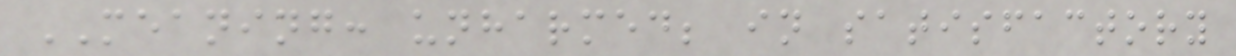MEANING: unharmed; in satisfactory
